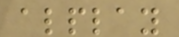alplay
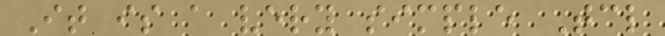It is a very simple Tcl
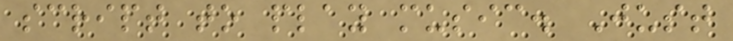script to play music. Just
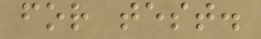for test.
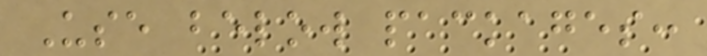Use below packages:
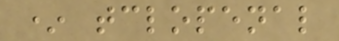* tclopenal
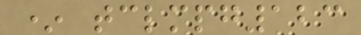* tclmpg123
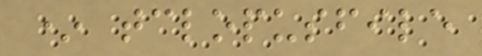* tclopusfile
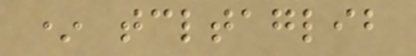* tcltaglib
